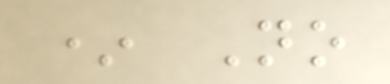* No
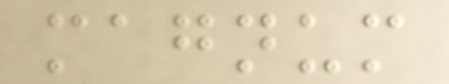magnum
